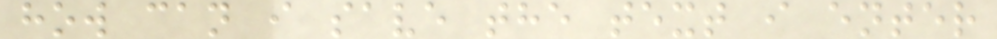how can i save the text i enter
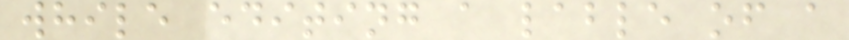while editing a lable of a
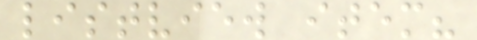listview item?
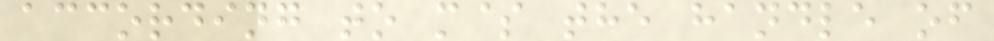according to m$ the handle of
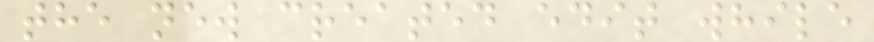the new created edit while
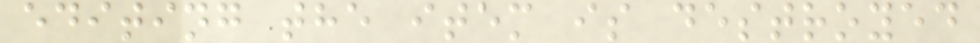editing the item is destroyed
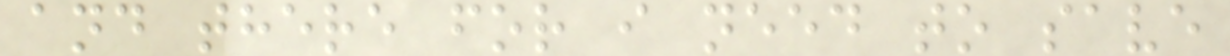and there for i need to save
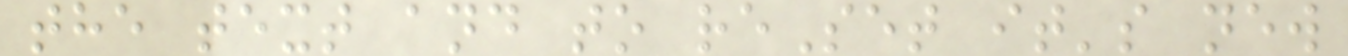the text and to reSet it's new
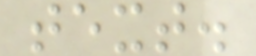text.
